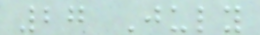27 July
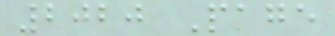2020 Page
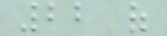22 of
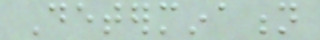Determination
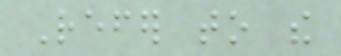Refer to the
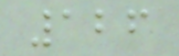126
